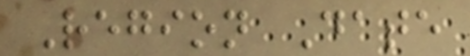Region Date
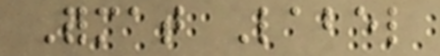Format Label
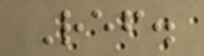Ref.
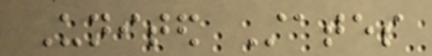United States
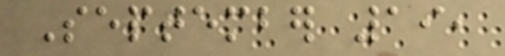September 19,
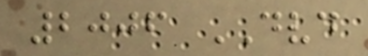2006 DVD
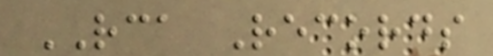RCA Records
